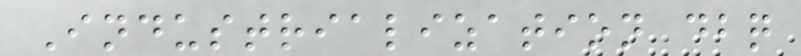Industrialization dbq
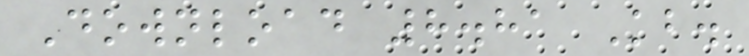Download 8.81 Kb.
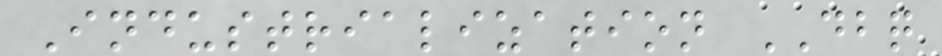Industrialization DBQ
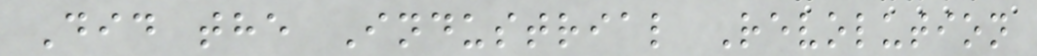Did the Industrial Revolution
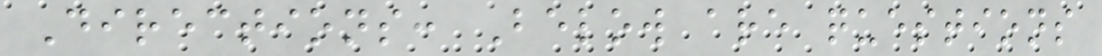Directions: Below are questions
